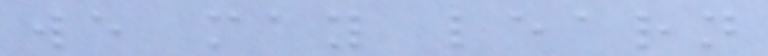we may learn
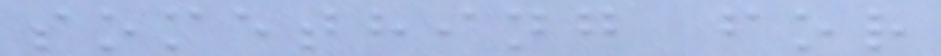something for
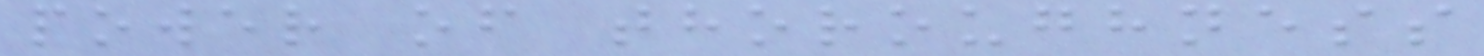power of thoroughness
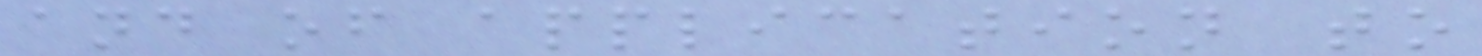and of application to
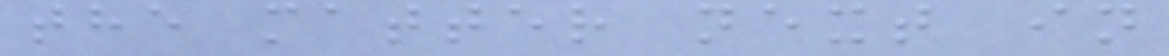the matter next in
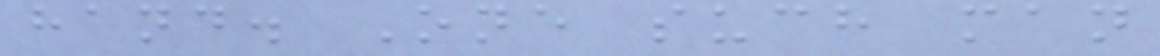hand. One such man
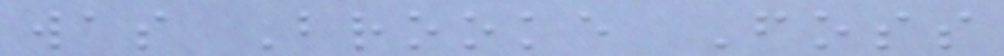was Brooke Foss
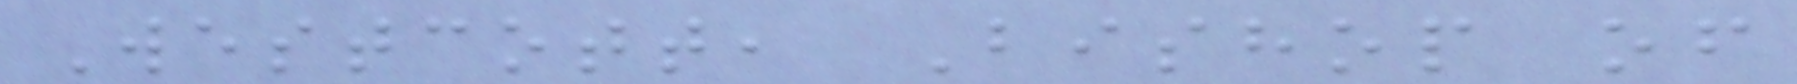Westcott, Bishop of
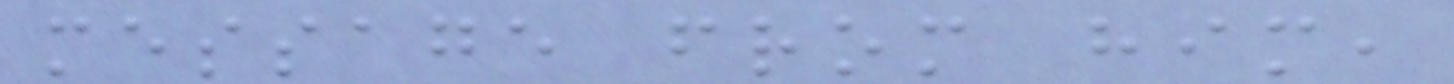message from him,
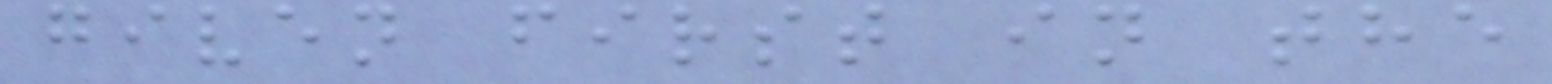given first in the
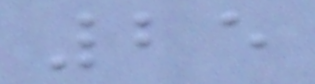25
